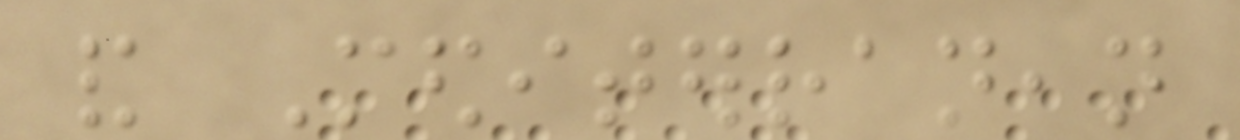and Mediterranean
